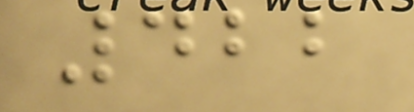422
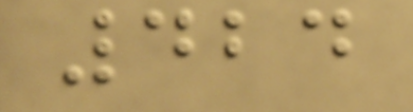424
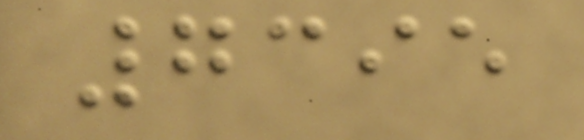7395
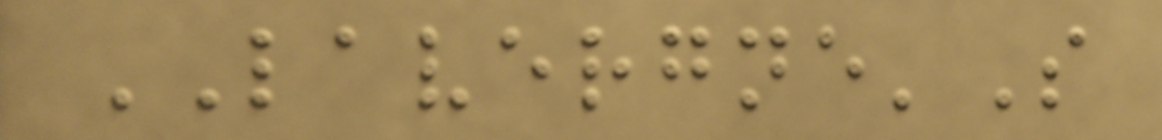LAVERGNE'S
